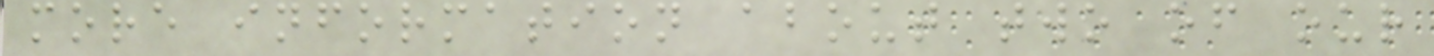more information about two of our
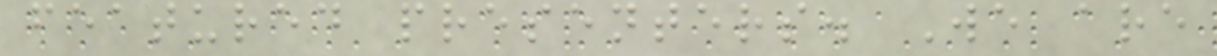featured presenters. We are
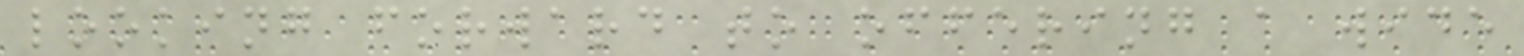looking forward to offering a wide
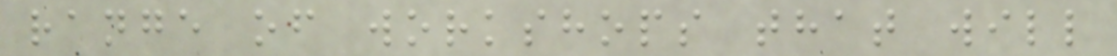range of workshops that will
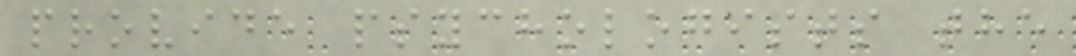provide psychologists the
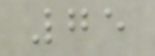75
